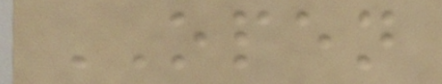OPEN
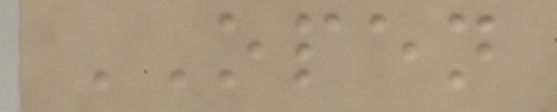OPEN
